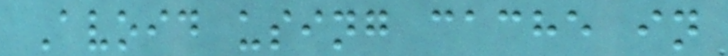Avoid using cache in
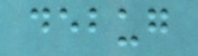debug
